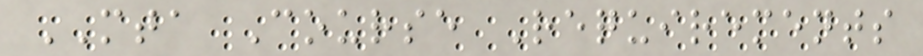MTA Course Requirements
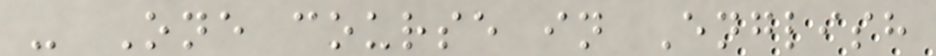- One course in English
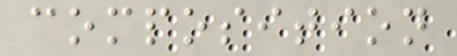composition
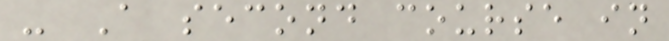- A second course in
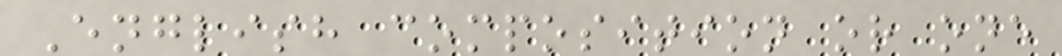English composition or one
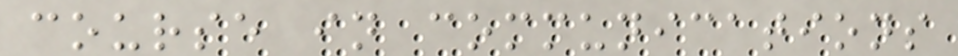course in communications
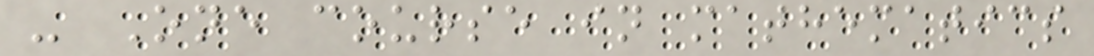- One course in mathematics
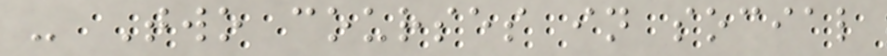- Two courses in social
